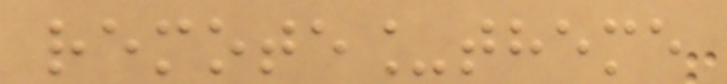remote_theme
